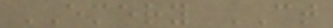EMERY CT
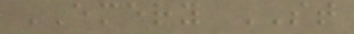EMERY ST
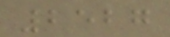2527
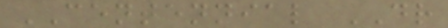CENTENNIAL DR
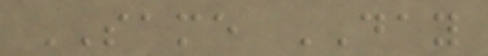SAME DAY
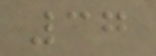37
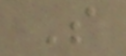S
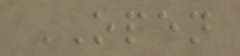OPEN
